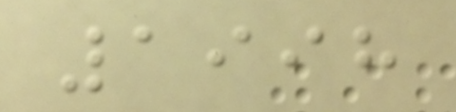1998
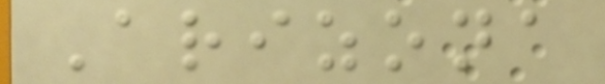Arizona
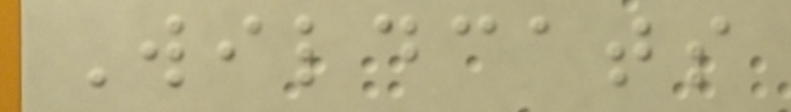Wildcats
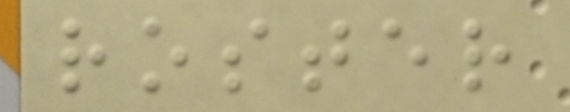roster
